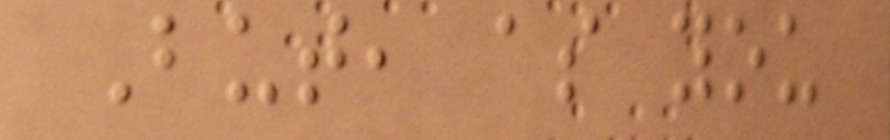But, as you
